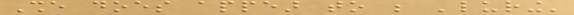She does appear to be 'luring'
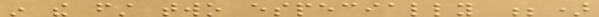in the first two especially ;)
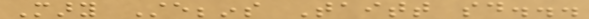Mary Stebbins Taitt said...
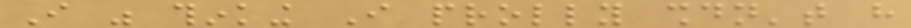I was thinking I prolly shouldn't have
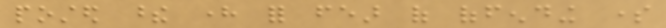posted these here for fear of offending some
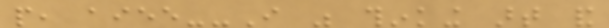people, aiee--I was thinking art and
